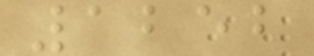1252
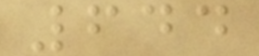644
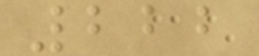222
